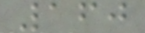160
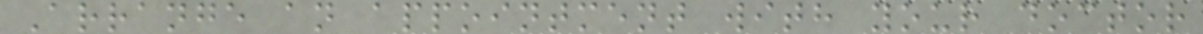Arrange an appointment with your doctor
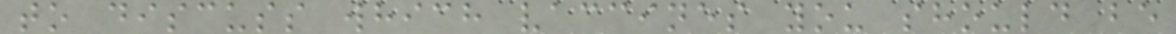to discuss which vaccines you should be
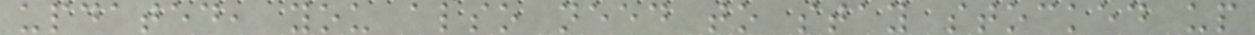updated, you also need to stay stocked up
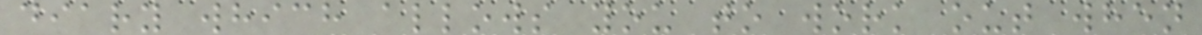diary which allows you to work out when
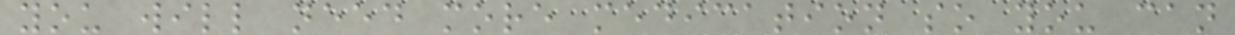you will need more medication so you can
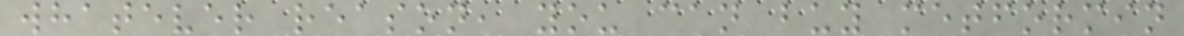whatever reason, you can buy metformin
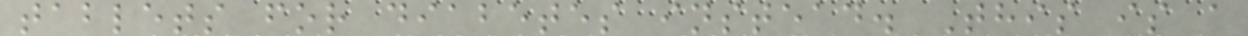tablets for diabetes instead. This is a
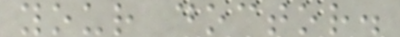your doctor.
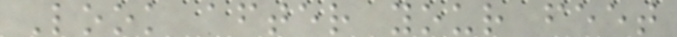Look after your feet
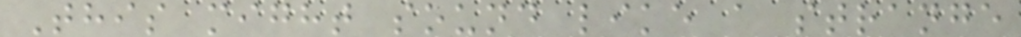This might sound like a strange
